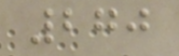270
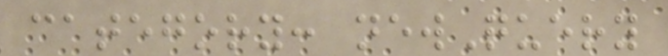category: newQuery
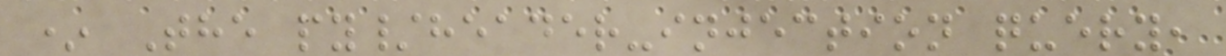* The py/header-injection query,
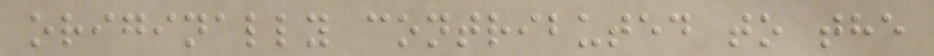originally contributed to the
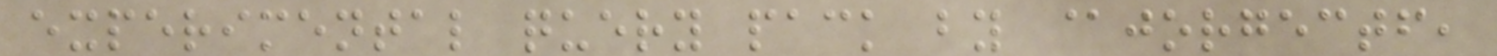experimental query pack by @jorgectf,
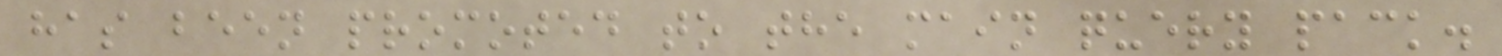has been promoted to the main query pack.
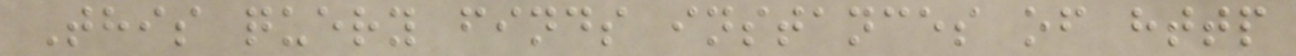This query finds instances of http
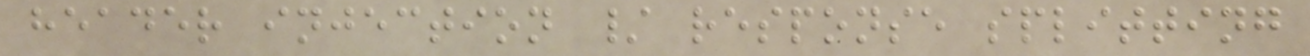header injection / response splitting
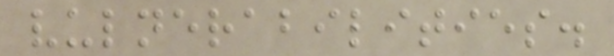vulnerabilities.
